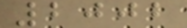2002
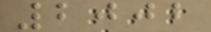2002
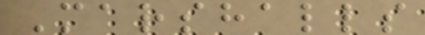Marshalls
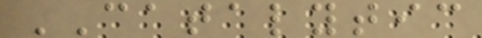CATALYTIC
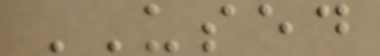USED
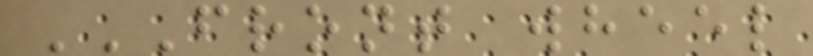FRONT WHEEL
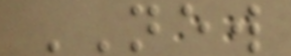NEW
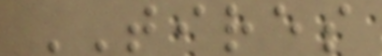TIRES
